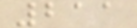211
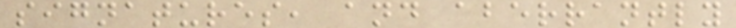signatures, and aberrantly
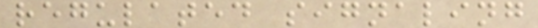regulated signaling
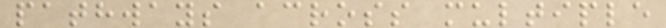pathways across multiple
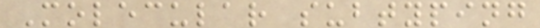Molecular subtyping
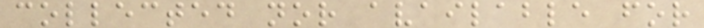collected nor available for
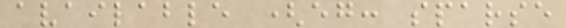available (eg: sparse
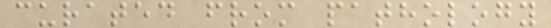curated from pathology
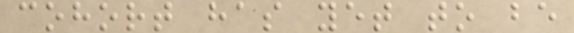cohort has yet to be
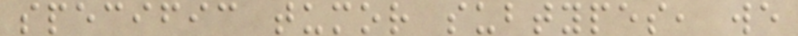specific tumor subtypes, we
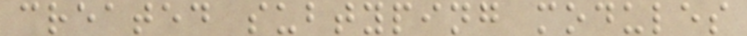created subtyping modules
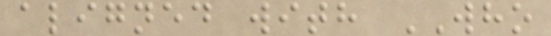aligned with WHO
